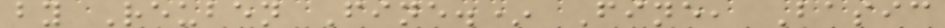by Reuben Fine.* Fine, Basic
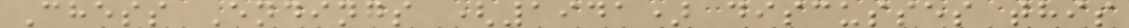Chess Endings (1941) discusses this
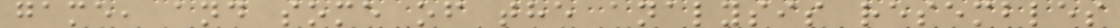game, and some of the analysis resembles
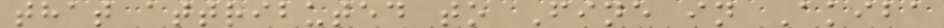that attributed to Fine in Akiba
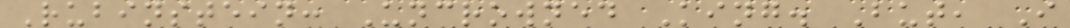Rubinstein: Uncrowned King. But, I
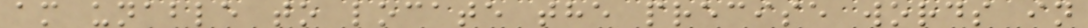am unable to locate the precise words in
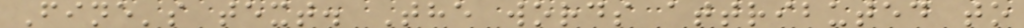Fine's text. The words attributed to
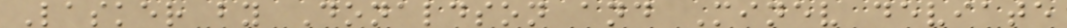Lasker by Donaldson and Minev deviate
